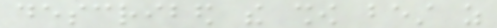described the show best as
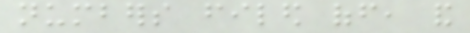numbers filed off, and
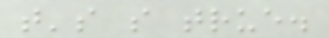that's so true.
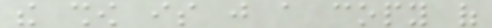the show is just a copy of
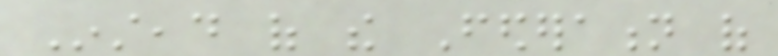Instead of the Federation of
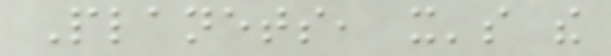Planets, it's the
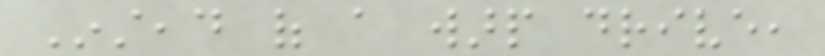Instead of a warp drive,
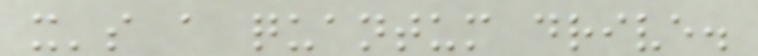it's a quantum drive.
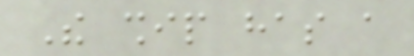The ship has a
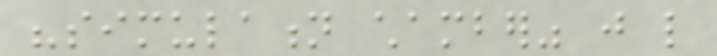"simulation chamber" just like
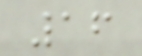16
